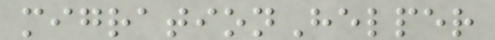migrationHelper
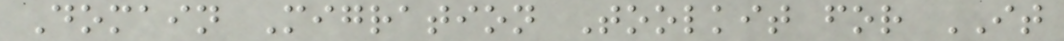Domain Migration Toolkit for IT
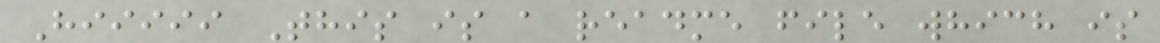Hiiiii This is a readme file which is
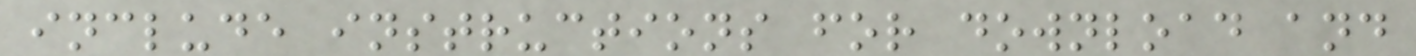include instructions for download and
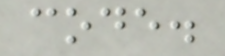code.
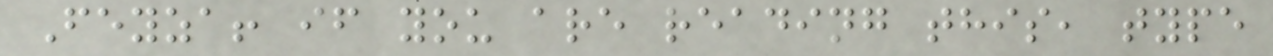Feyza! if you are reading this, type
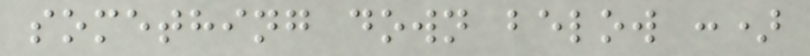something down below :)
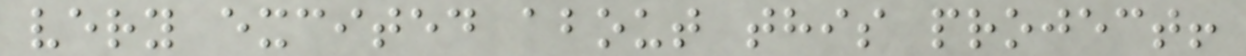very excited about this project!
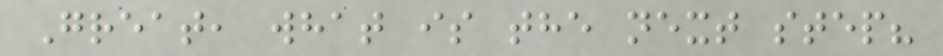Great, what is the next step?
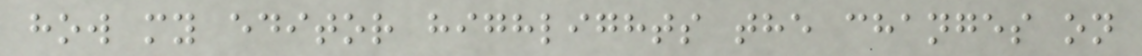how my editor highlights the changes on
